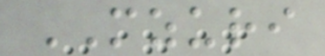MZURI
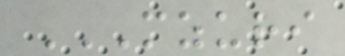MZURI
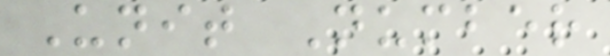Unit Number
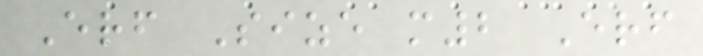Erf Size m2 Erf
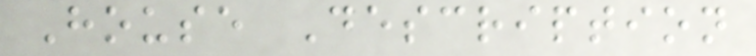House Description
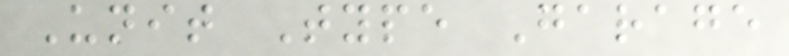Unit Type Garage
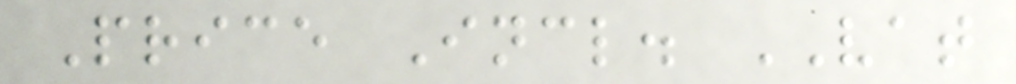Price Incl. VAT
